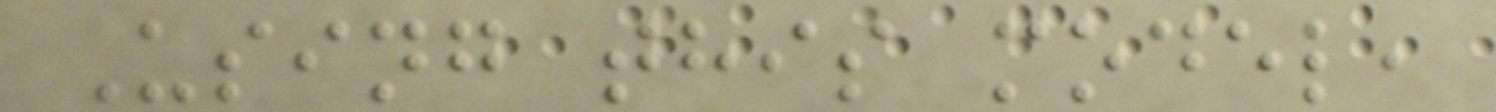Using this model,
